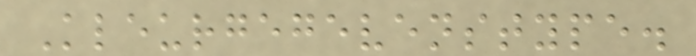Kleurgegevenstype.
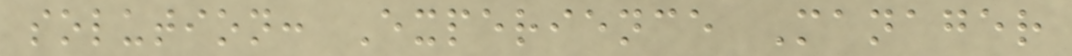solution: Experience Manager
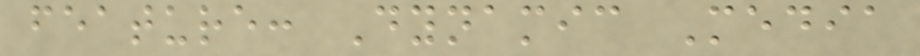feature: Dynamic Media
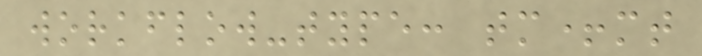workflow-type: tm+mt
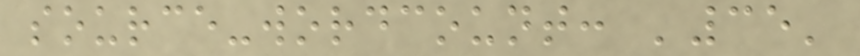source-wordcount: '35'
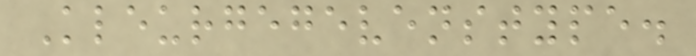Kleurgegevenstype.
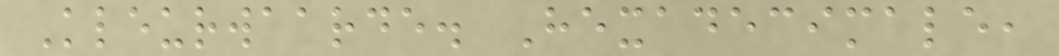Kleurwaarde. Hexadecimale,
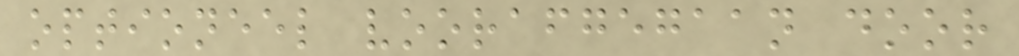optioneel voorafgegaan door
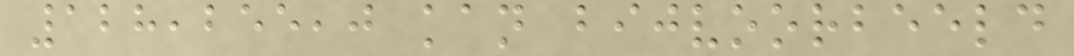128,255,0 kan bijvoorbeeld
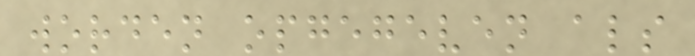worden opgegeven als
